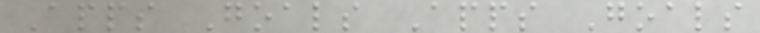Apps Goals Apps Goals
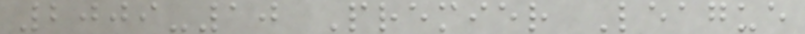2009-10 Premier League
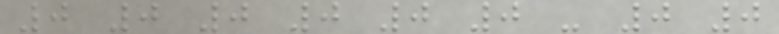0 0 0 0 0 0 - 0 0
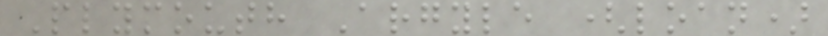Plymouth Argyle (loan)
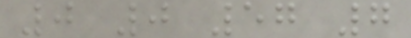0 0 57 7
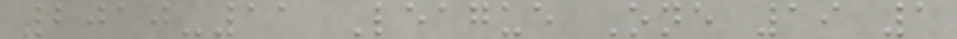2010-11 League One 19 1
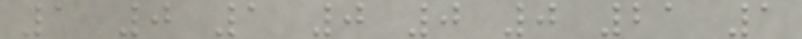1 0 1 0 0 0 21 1
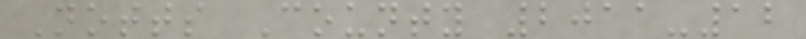Notts County 2011-12
